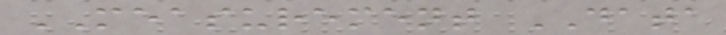MEASUREMENT DATA
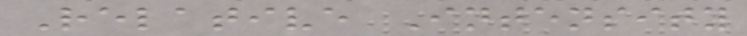Relative Intensity
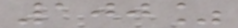100%
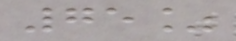75%
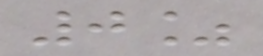0%
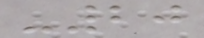-20
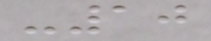-10
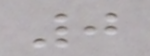0
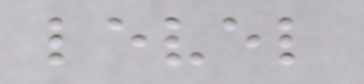level
